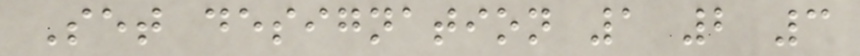Set designation 1 2 3
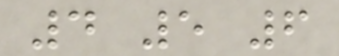4 5 6
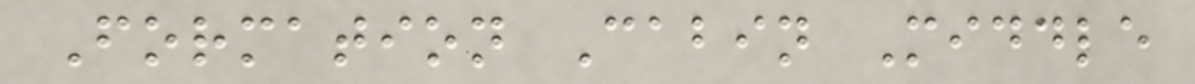Formation Cabin Middle
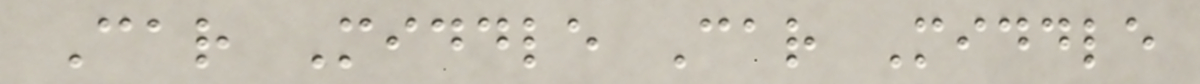Car Middle Car Middle
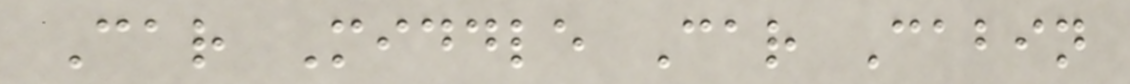Car Middle Car Cabin
